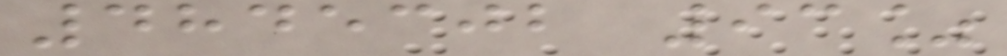4845302 93%
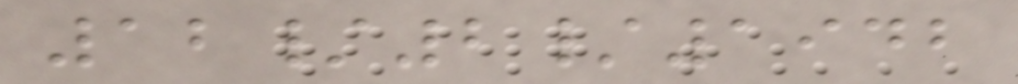12/2/1942
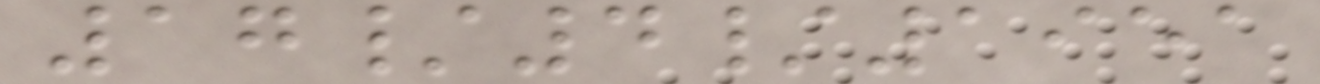17/4/1951
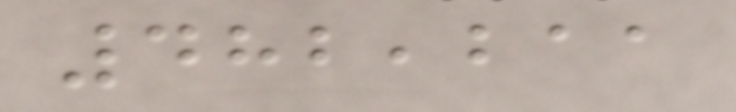482,211
